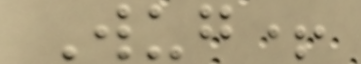Wug+
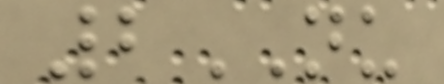2NU
